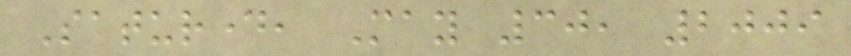Saturday, May 30, 2009
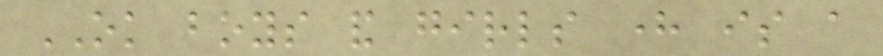OK boys and girls here is a
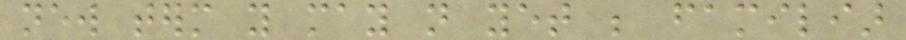new term you may not yet be familiar
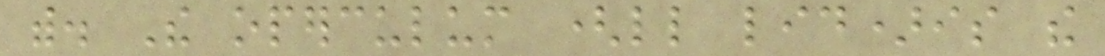with. The operculum (little lid)is the
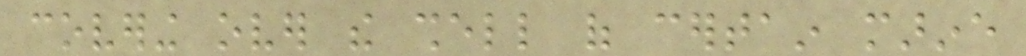covering over the shell of certain marine
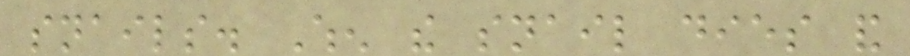snails. When the snail dies and
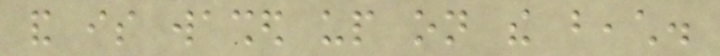and is washed up on the beach.
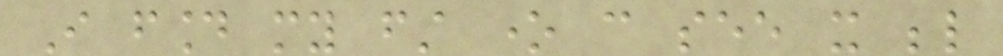I found my first one can see it below
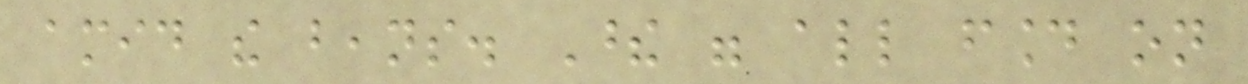amid the beans. These were all found on
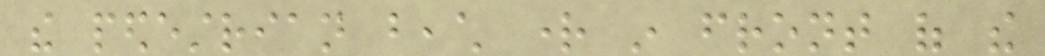the pedestrian beach right in front of the
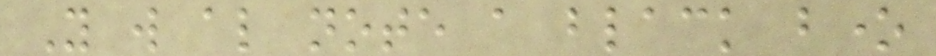You will also note a black bone
